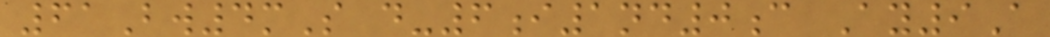61Bw4mS d-6i1nd0c Ay9A
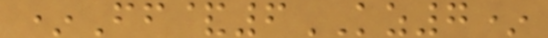*Ff&6KZ7*
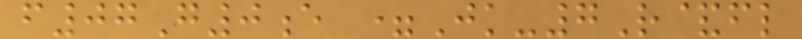f07G0e =Jk-7R&fl
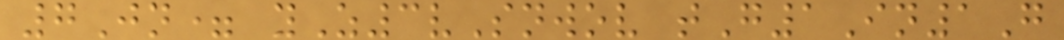7Jn= yZ3vSnwov tG1In1G
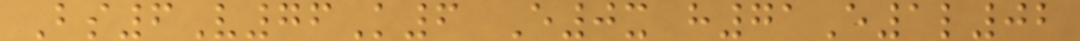Bs6V76K6 E0x h71E1l02
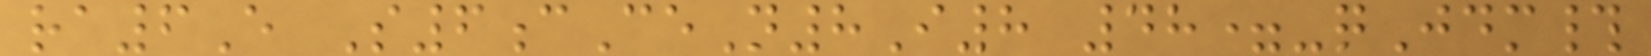ra6E S6cCeN8I8 48=-qJdm#
